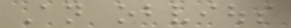An obvious
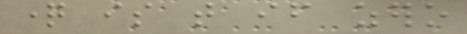question is that if zero
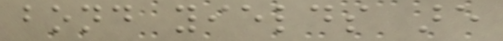bond yields are
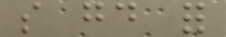so good for
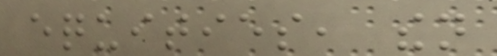equities, then
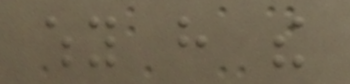why have the
